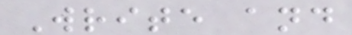Write and
